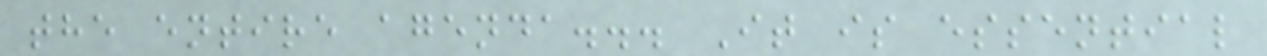the entire agenda... It is essential
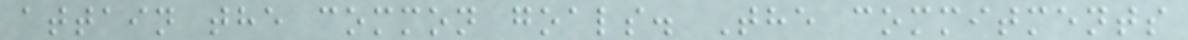attain the common goals. The commitments
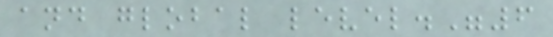and global level."6
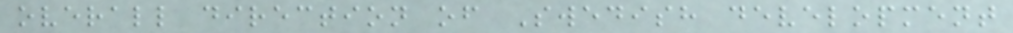overall direction of Swedish development
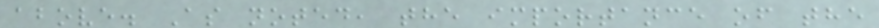above. As noted, the importance of the
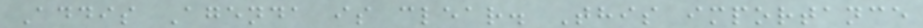Addis Agenda is clear. This importance
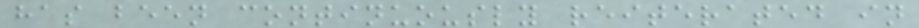has been continuously reiterated in
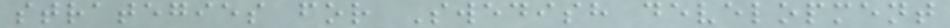strategies for Swedish development
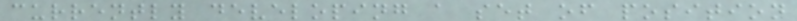currently developing a set of position
